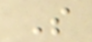S
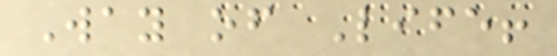Way of Life!
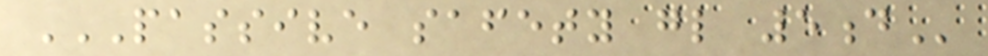PASSIVE SAFETY GL 5D
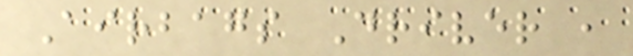Airbags Driver ,
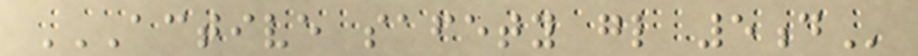ACTIVE SAFETY GL 5D
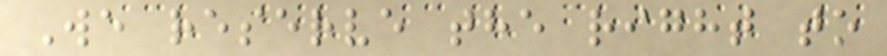We reserve the right to
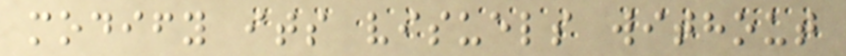modify its visuels without
